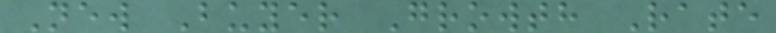New Buyer Growth Rate
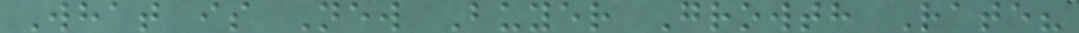What is New Buyer Growth Rate?
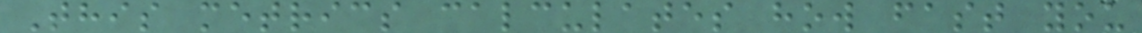This metrics calculates how fast you
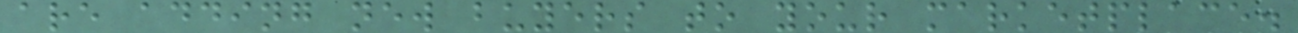are adding new buyers to your marketplace.
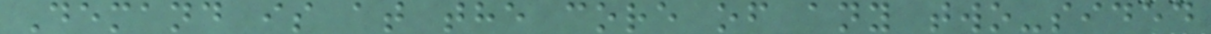Demand is at the core of any two-sided
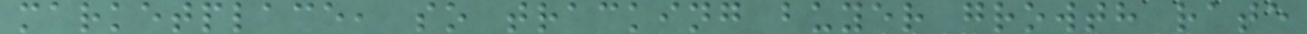marketplace, so tracking buyer growth rate
